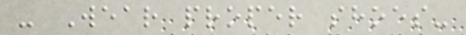- Wear proper shoes-
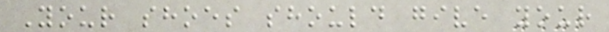Your shoes should give your
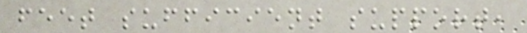feet sufficient support,
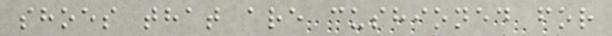shoes that are cushioned for
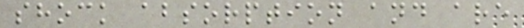shock absorption and are
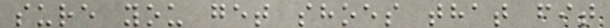sure you get shoes that fit
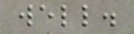well.
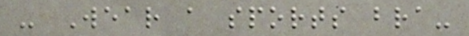- Wear a sports bra-
